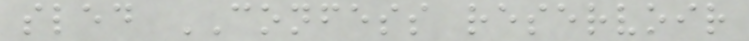sled CONFESS reservoir
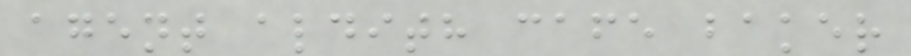agent aldith cafe baker
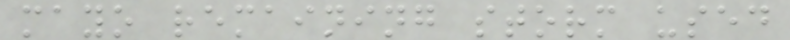mayo remaining storm used
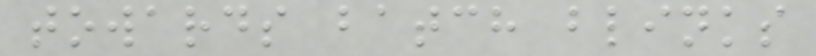towards batch blinks
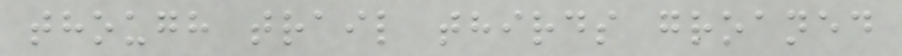though trail thirds groaned
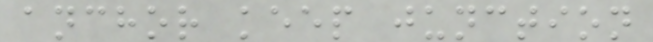anchor keep junction
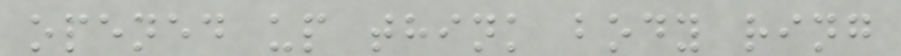opened up think body ring
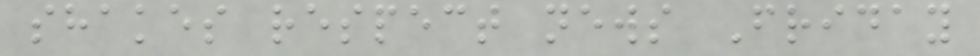shakes respect news Friday
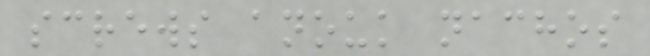screws anouk nachos
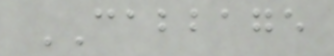CABBAGE
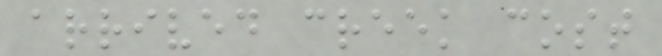arrived creek cost
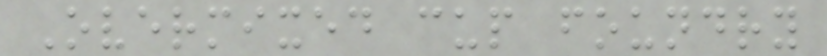Overmixed cup foundry
